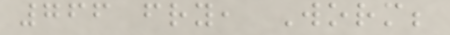766 fry, Worm;
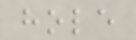hole
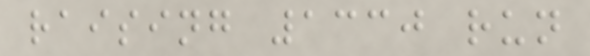raising 1330 run
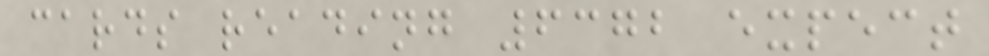cards reading 6372 expect
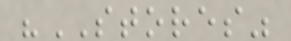"STORES"
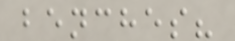benches?
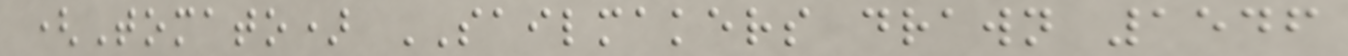(Tomato) SAILMAKERS drawn 1546
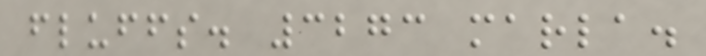fluffs. 3273 marla.
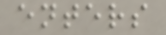enters
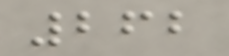262
